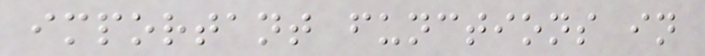important functions in
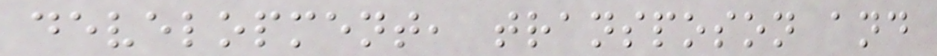development, transposon and
